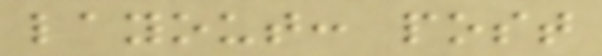layout: post
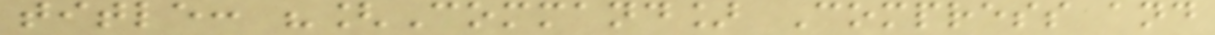title: "[Command] Compress and
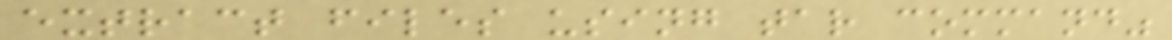extract files using tar command"
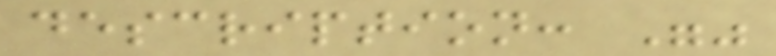description: ""
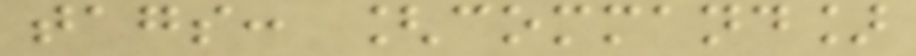tags: [command]
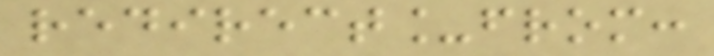redirect_from:
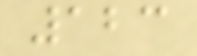123
